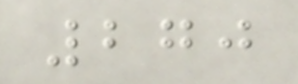270
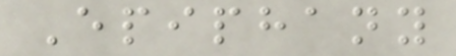Epiphany
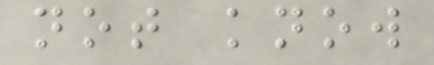not know
